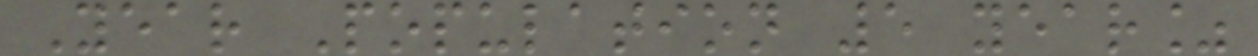Year Population 5 year%
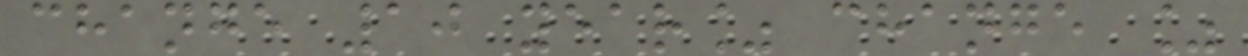change 10 year% change %
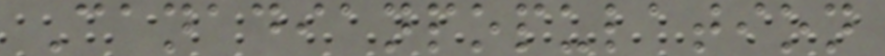Canadianpopulation
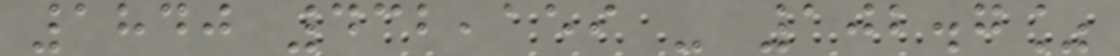1840 432,159 - 102.7%
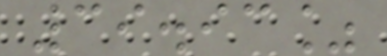39.93%
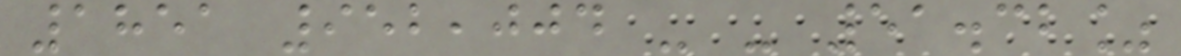1851 952,004 - - 51.32%
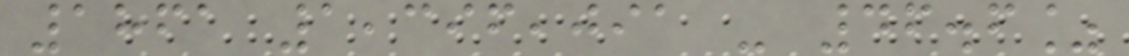1861 1,396,091 - 46.6%
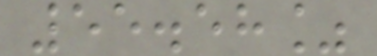55.58%
